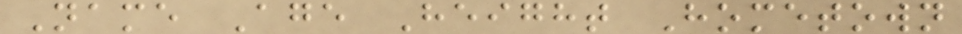Name Age Height Hometown
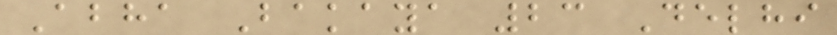Abha Bakaya 23 Delhi
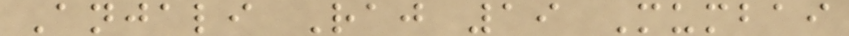Anjali Raj 19 Mumbai
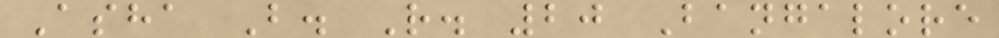Asha B. R. 20 Bangalore
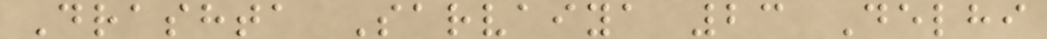Drashta Sarvaiya 23 Delhi
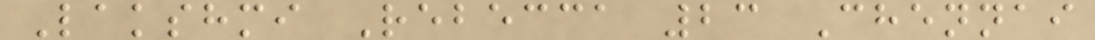Lakshmi Rebecca 23 Chennai
